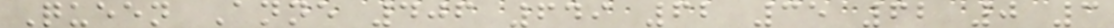Queen Anne 406 649 62 35 62 0 3
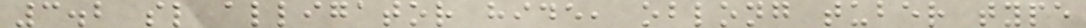3.2 sl alligator hide, oblong tuber type
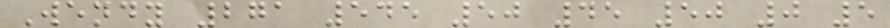Wendy 271 545 50 45 50 0 5
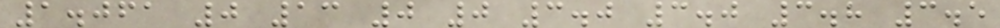1.061 0 13 0 0 3.0 3.0 3.8 3.5
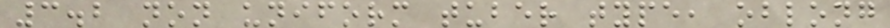3.2 non uniform tuber type, oblong
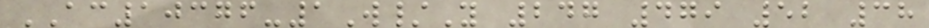AC10376-1W/Y 247 479 52 38
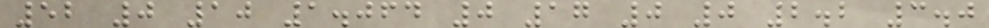52 0 10 1.064 0 17 0 0 2.2 3.0
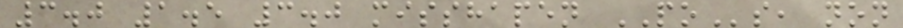3.0 1.5 3.0 misshapen POs, non
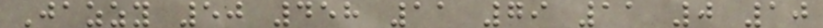Jazzy 50 458 11 79 11 0 10
